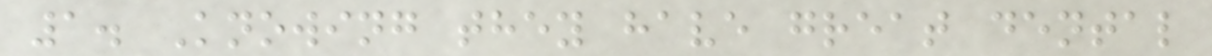1. Knowing they have great dental
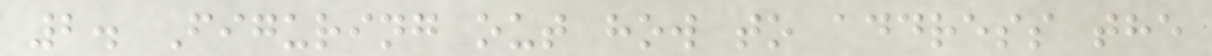2. Figuring out how to address the
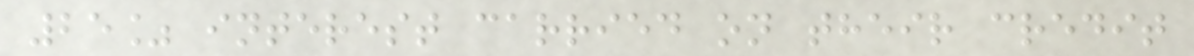25% interest carried on their credit
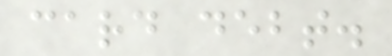card debt.
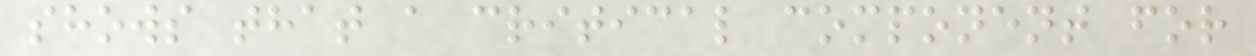shows that a critical component for
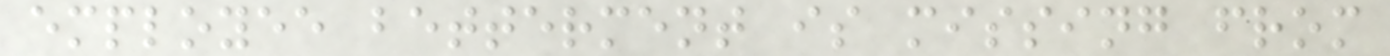employee betterment is missing from
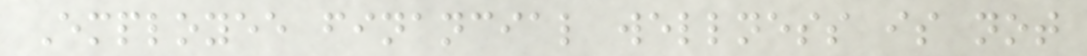Employee financial wellness is not
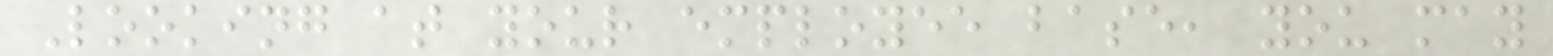Looking at your employee base, you may
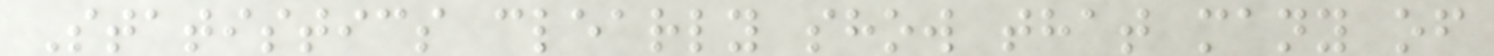Statistics clearly show that many of
